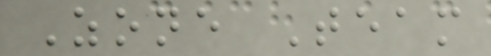Zone Team
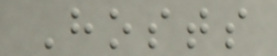Hosts
